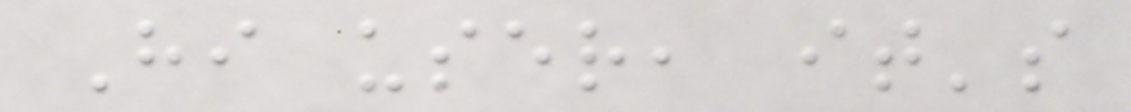Hi user, it's
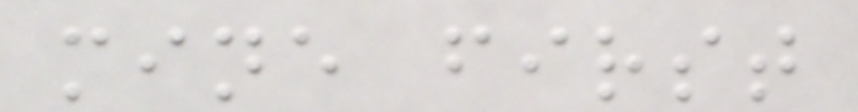mine first
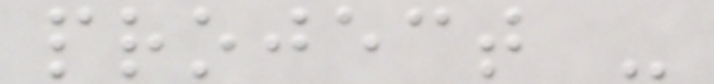project -
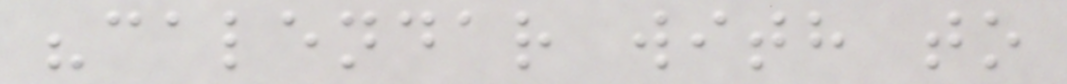"calendar with to
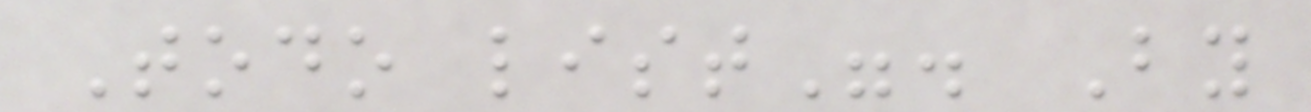Todo list". By
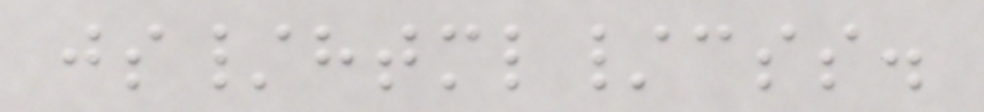js/html/css.
